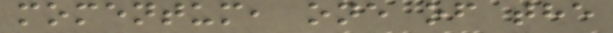momentum, one of the
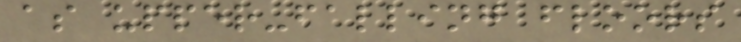as upper-falling floors
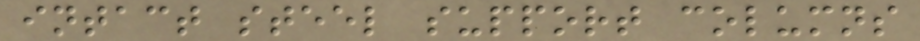intact steel support columns
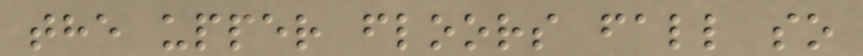the upper floors fall so
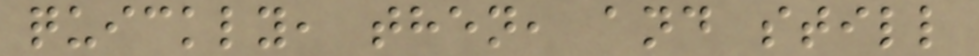quickly, then, and still
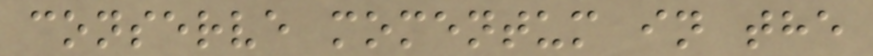conserve momentum in the
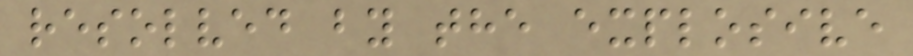resolved by the explosive
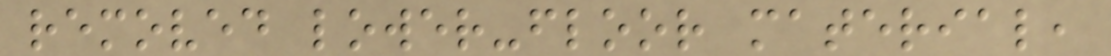removed lower-floor material,
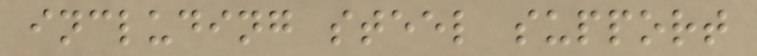including steel support
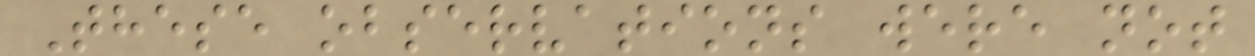These observations were not
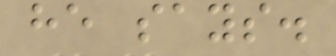he says.
